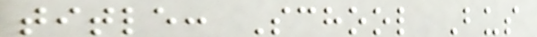title: School Bus
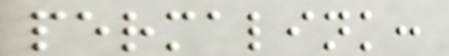permalink:
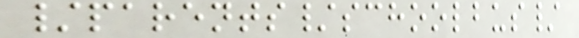/parents/schoolbus/
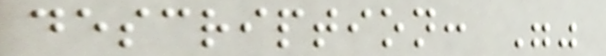description: ""
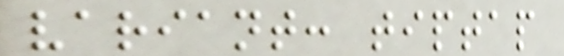variant: tiptap
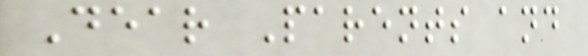Dear Parents and
